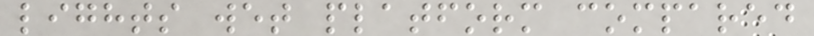lights wet platform compared
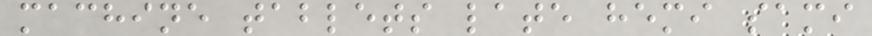machine tablets late hemi sami
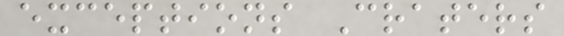exceptions Craters
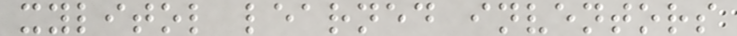xylitol learned inventors
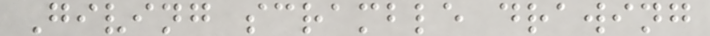Giving scramble drawing
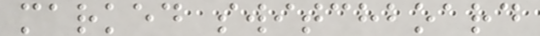marked switchboard
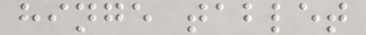hinge tablet
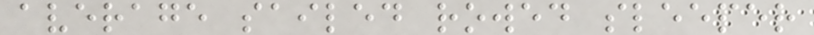average sailed rowed sleeper
